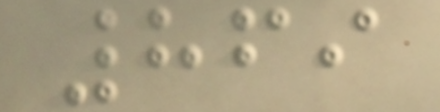869
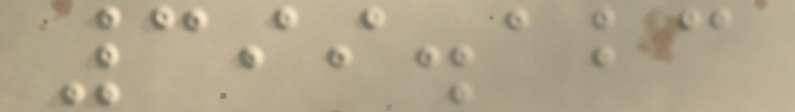399.123
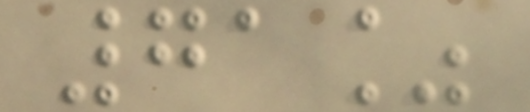71%
